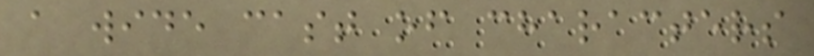a wide cast of characters
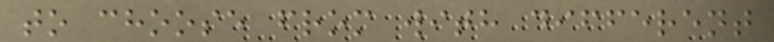to choose from with different
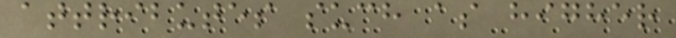attributes such as higher
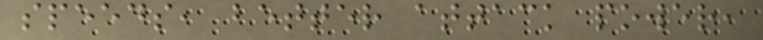speeds, better attack power,
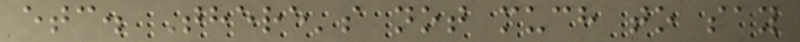etc. There's not much to say
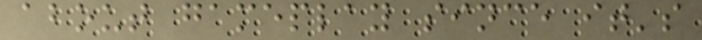about gameplay since it's
